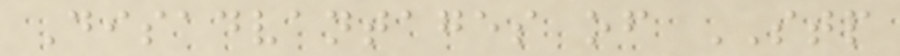Disadvantages of STP
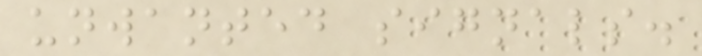unwanted signals.
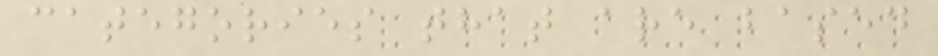categories that are based
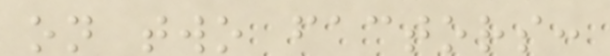on two factors:
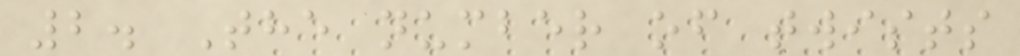2. The number of twists
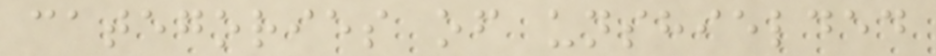categories of unshielded
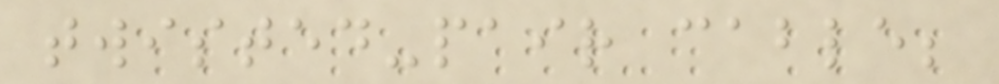twisted-pair cable;
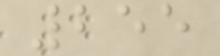255
